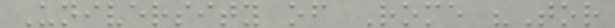University of Rome "Tor
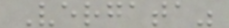Vergata"
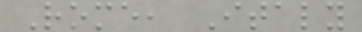Rome, Italy
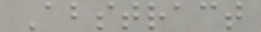Abstract
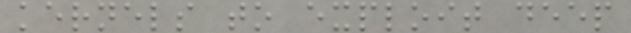kernels to exploit deep
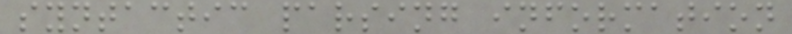syntactic parsing information
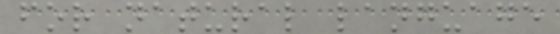for natural language
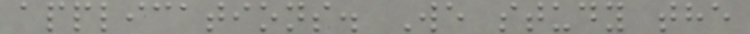applications. We study the
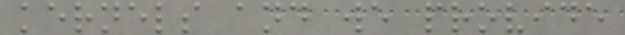kernels and we provide
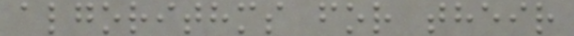algorithms for their
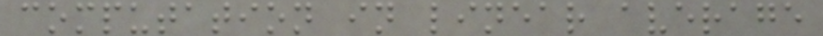computation in linear average
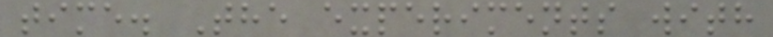time. The experiments with
